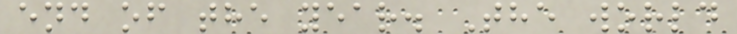end of the year. The world
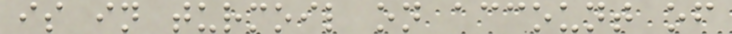is in turmoil on account of
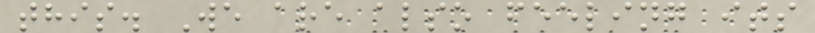this. We are also feeling its
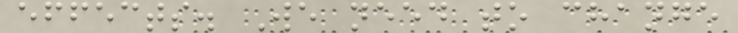effects. We need to change
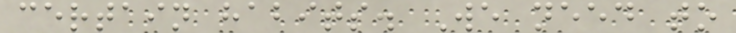certain habits. We need to
